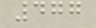477
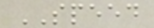SPEED
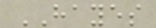HAYES
